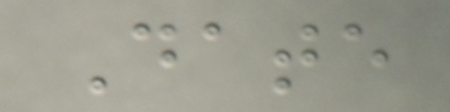Date
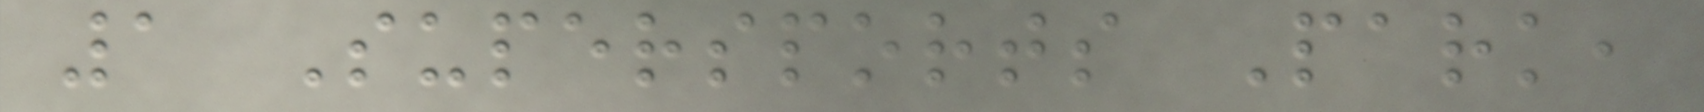1 Supersports Park,
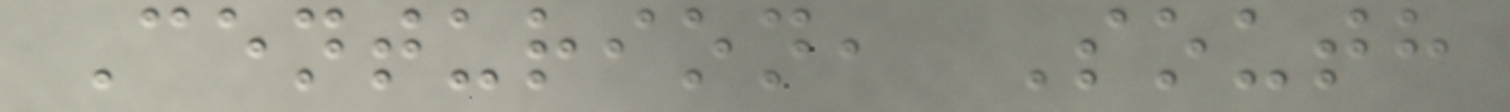Centurion, South
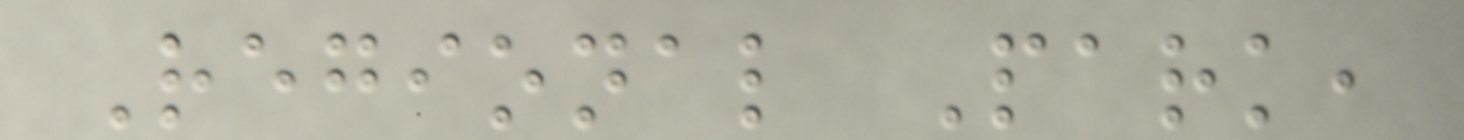Regional Park,
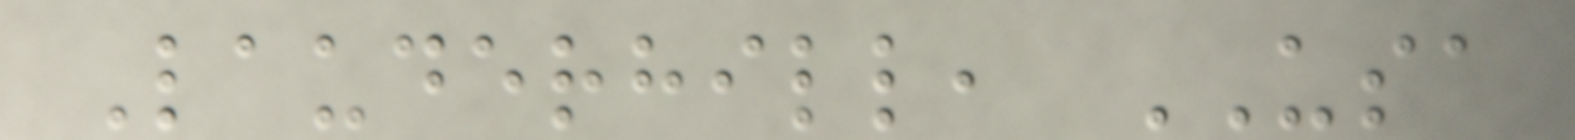Lauderhill, USA
